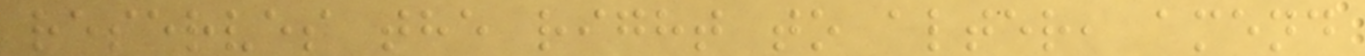reserves the right to alter, amend
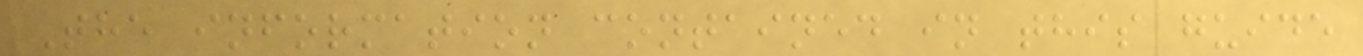The information contained in this guide
